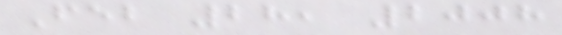Feb 28, 2008
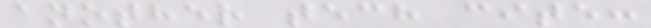another tech cite:
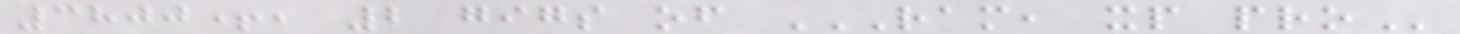3800+, 2 gigs of RAM, XP PRO
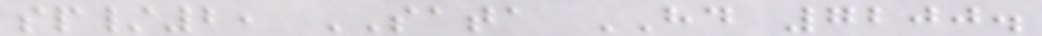sp/2, SATA HD 7200.
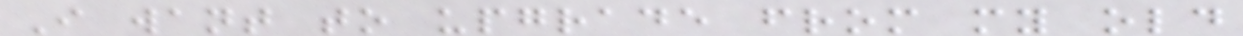I want to upgrade from my old
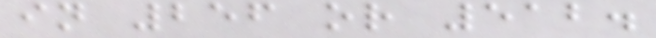in 256 or 512.
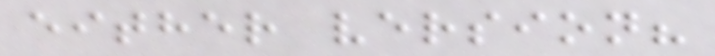either version?
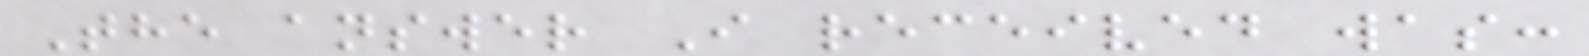The answer I received was:
